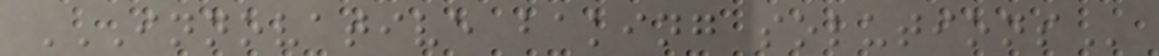INNOVATIVE BAKING SOLUTIONS
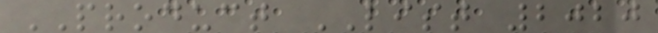PRODUCT LIST 2020
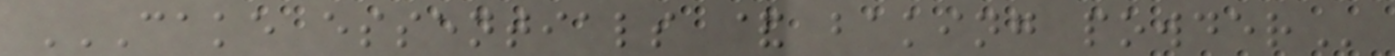CAKE ESSENTIALS & BAKING POWDER
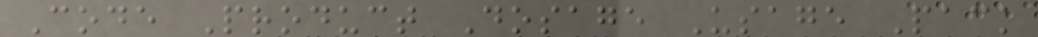Code Product Dosage Usage Pack
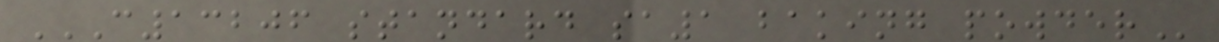C13206 STANDARD SA1 BAKING POWDER
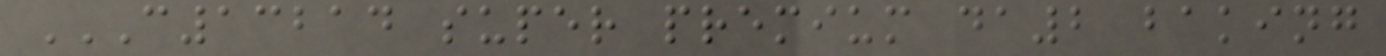C13214 SUPER PREMIUM DA2 BAKING
